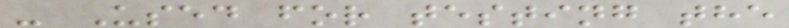- Used for testing the
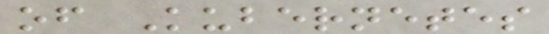of Kubernetes
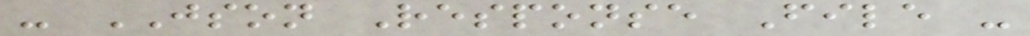- JSON Response File -
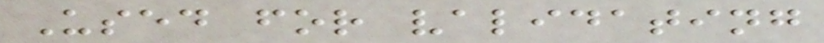Used for validating
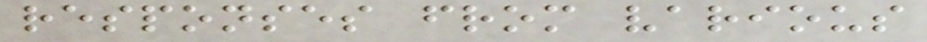responses from various
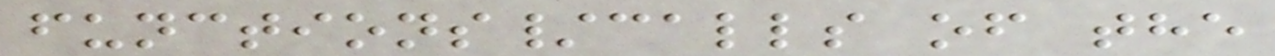functions/calls of the
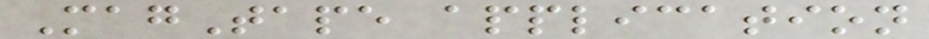MagTape application
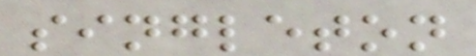singleton
